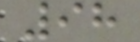98
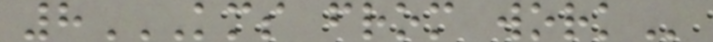8KMS FROM WORK
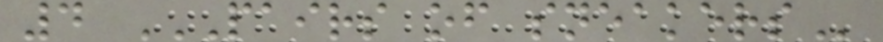4 PAIRS OF SNEAKERS
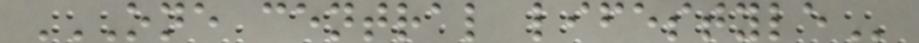ONE CENTRAL LIFESTYLE
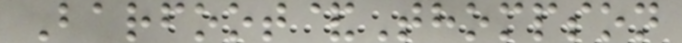Barfoot&Thompson
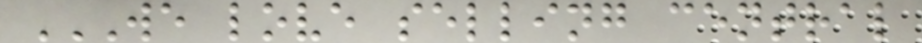WE LOVE SELLING CENTRAL
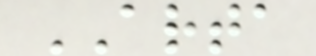ARTA
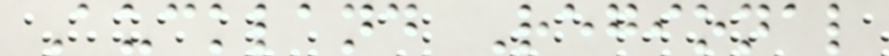Auckland Regional
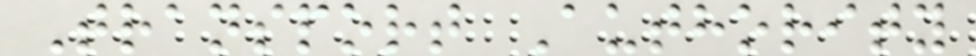Transport Authority
